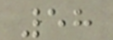58
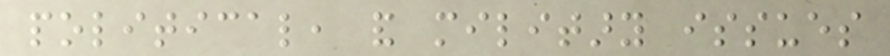political, and military issues
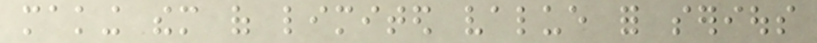making them of limited value for serious
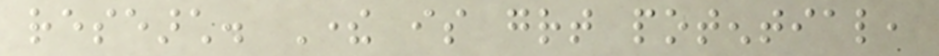research. There is great potential,
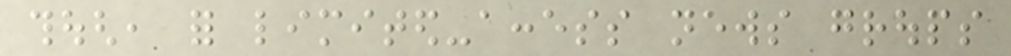though, for limited-access news groups
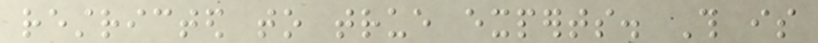restricted to true experts. This is
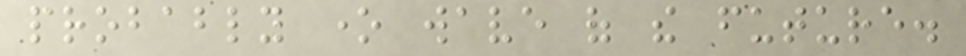probably one wave of the future.
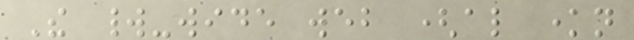The world-wide web (also known
